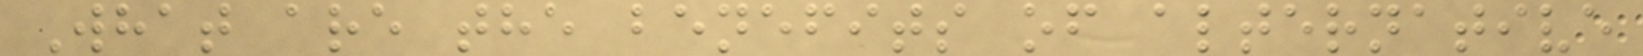What are the benefits of alternative
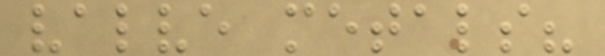valve metals?
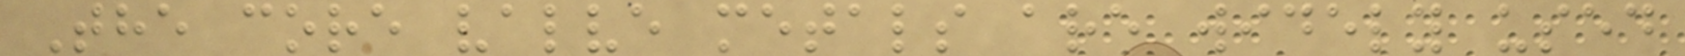The core valve metals are widely used
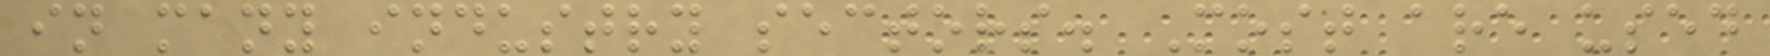in many industry sectors. Most are used
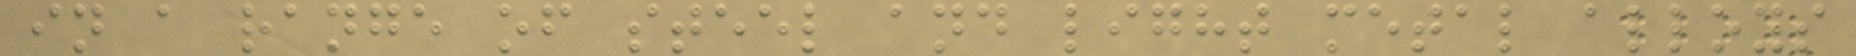in a range of steel and light metal alloys
